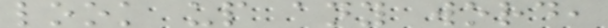look up any word,
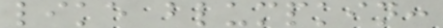like blumpkin:
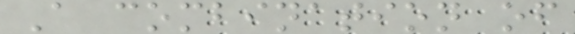A combination of
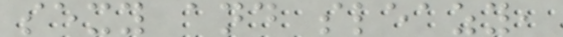sexy and sleazy,
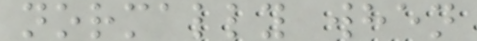normally when
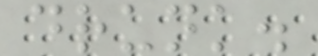drunk.
